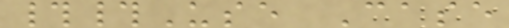##Use Case
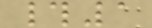#1
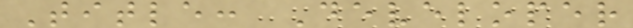Title: Developer
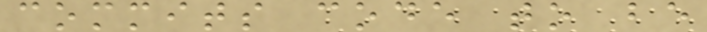commits code to be
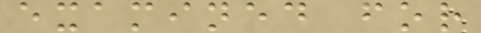examined for
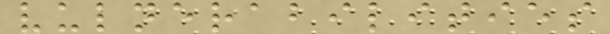vulnerabilities
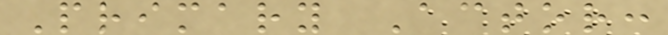Primary Actor:
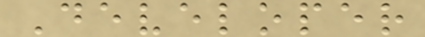Developer
